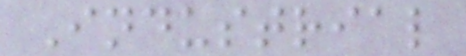Industrial
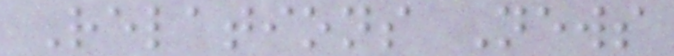Relations News
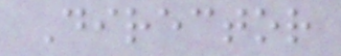Director
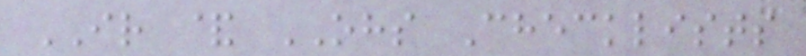IR & OHS Checklists
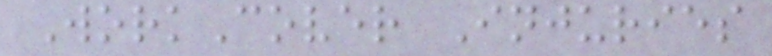WorkCover Injuries
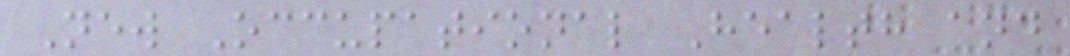New Occupational Health and
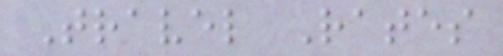Travel Rates
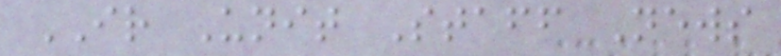IR Unit Staff News
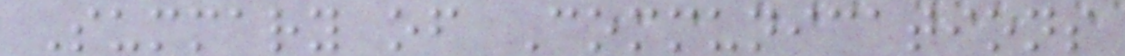Summary of Communications
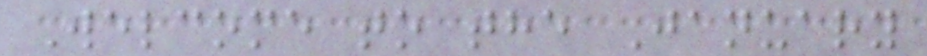Welcome to the January
